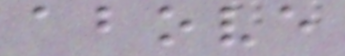above
